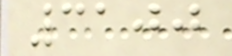3100
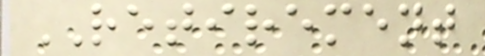RETIREMENT
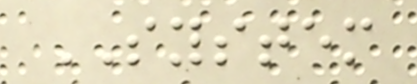SYSTEM
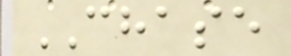CHASE
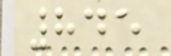845
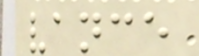vance
